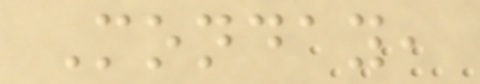Monday,
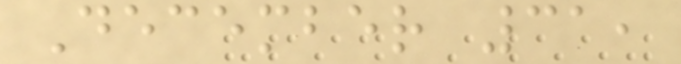December 31,
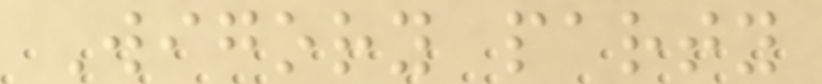Wigory party
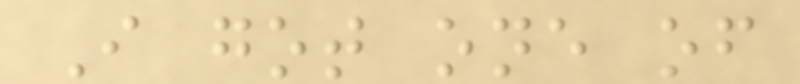I got one of
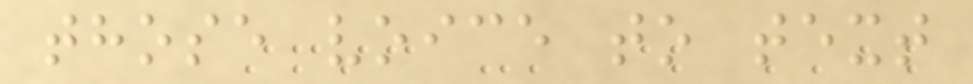those voice to text
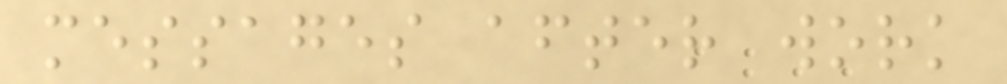messages after work
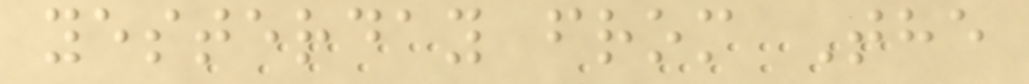yesterday from The
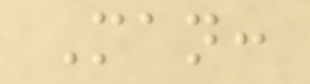Man:
